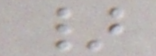}
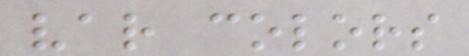var colors
